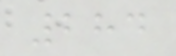284
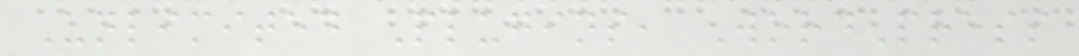Unlimited Plugins, WordPress
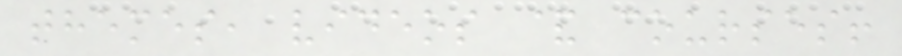themes, videos & courses!
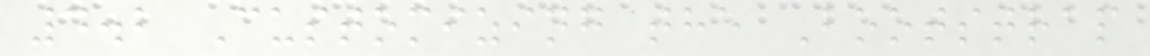4.2 Customizing the Bootstrap
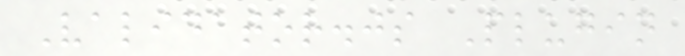Validator.js Plugin
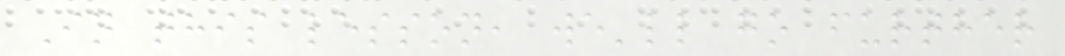In this lesson, we'll go further
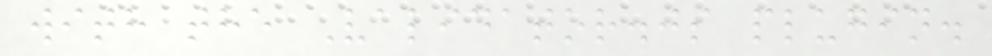with the Validator.js plugin.
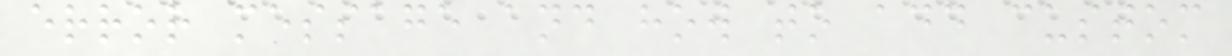error message and how to add custom
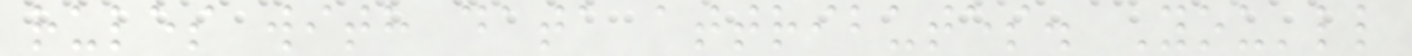rules with data attributes. You'll
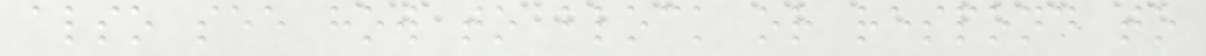also see how to block or respond to
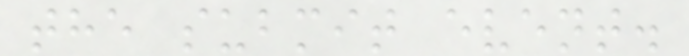the submit event.
